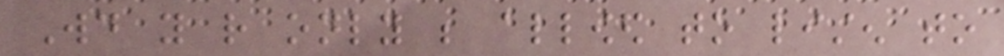Would you rather only be allowed to listen to
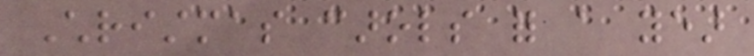Christmas carols for a year
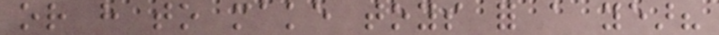or have to make toys for a year?
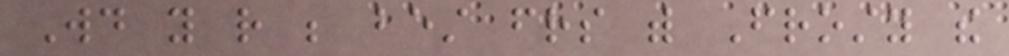Would you rather be best friends with Frosty the
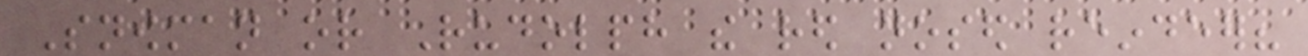Snowman or Rudolph the red nosed reindeer?
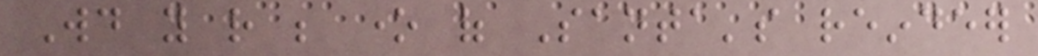Would you rather be one of Santa's reindeer
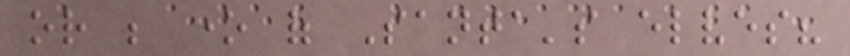or be one of Santa's elves?
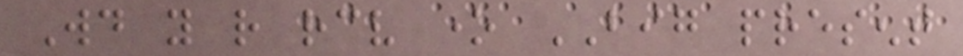Would you rather receive one BIG present
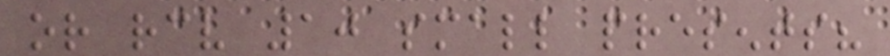or receive 10 small presents?
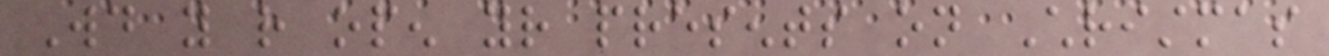Would you rather open your presents on Christmas
